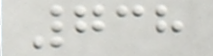738
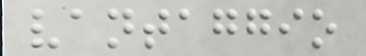vantaggio
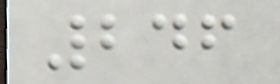246
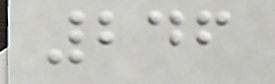246
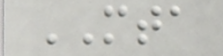MTA
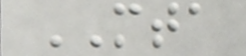MTA
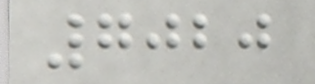7020
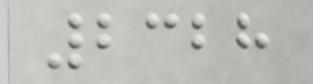2328
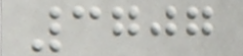3707
